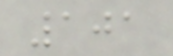101
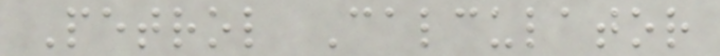Petrol Calculator
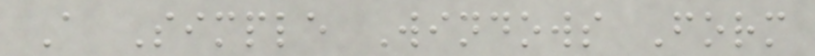A Simple Windows Form
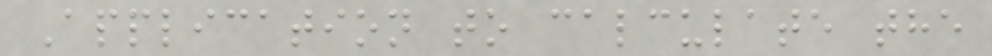Application to calculate the
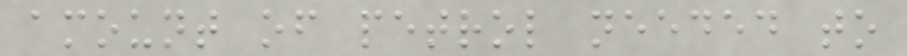amount of petrol needed to
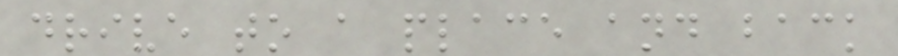drive to a place and back
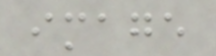image
